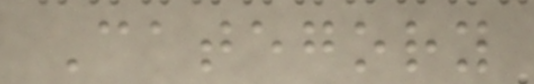Category
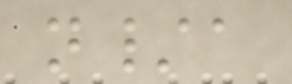n/a
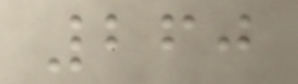260
